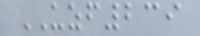UZF239
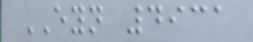EYN 4931
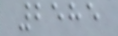2585
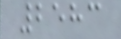2583
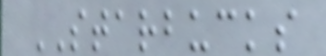STARBUCKS
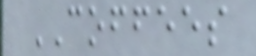COFFEES
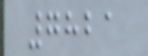7821
